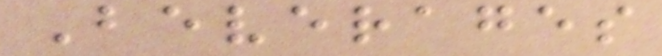Beverages
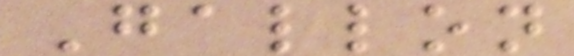Gallon
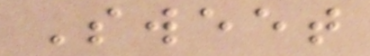Sweet
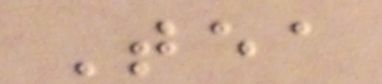Tea
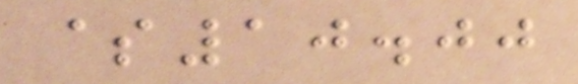$10.00
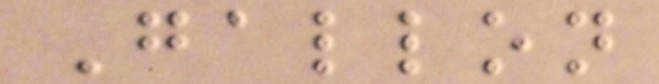Gallon
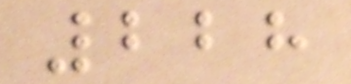228
